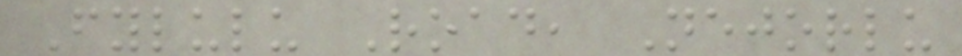Fylulu Road, Nejorlu
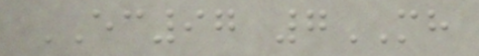EC97 7MH
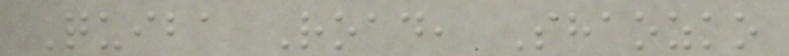Quiba Road, Shaozko
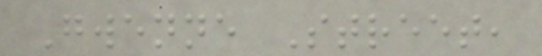Gwenne Street,
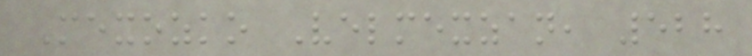Mexozko Velmexzan, 528
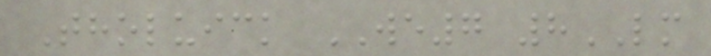Tholuick WE7 8LM
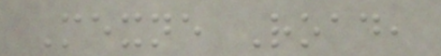Mexne Road,
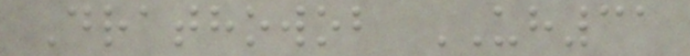Drathowob UH31
